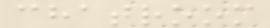chatroom
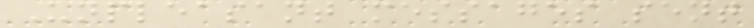Unpleasant messages sent
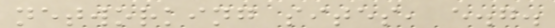networking sites, e.g.
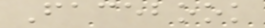Facebook
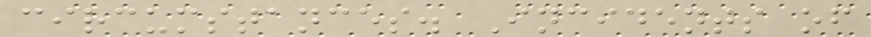circumstances. Incidents of
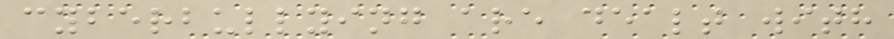cyberbullying are dealt with
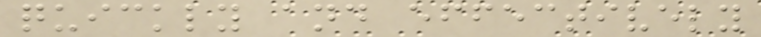quickly and effectively
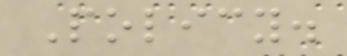Policy.
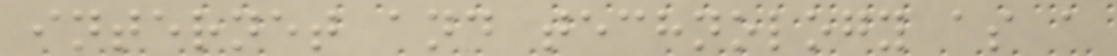internet and technology as a
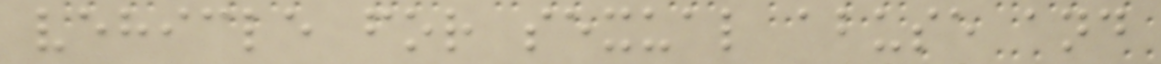vehicle for sexual abuse and
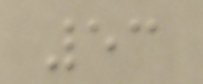53
